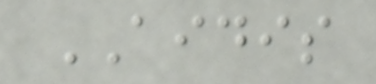AIDIS
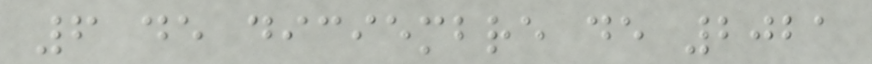6 de diciembre de 2021
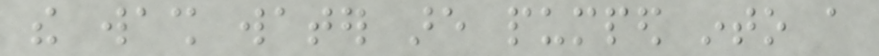the wash water are pumped into a
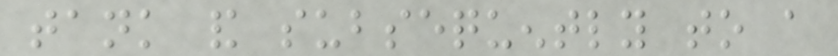tank and subsequently to a
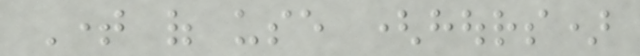Time of use (hours)
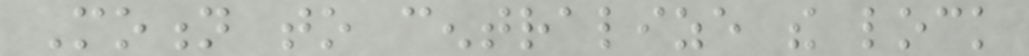Motion to centralize the lock
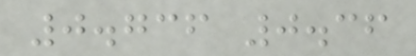0.736 0.36
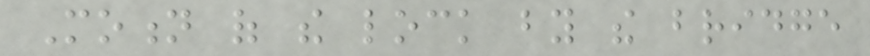Motion of the lock by the bridge
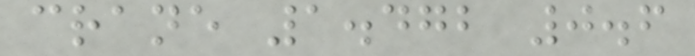crane 1.472 0.6
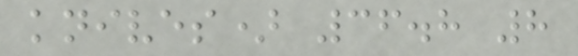knives) 36.8 8
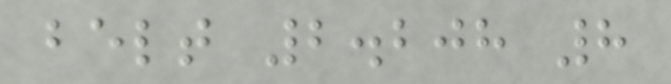belt 2.208 8
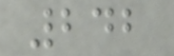242
